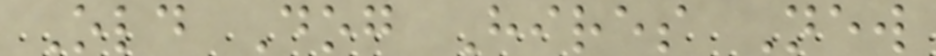Old Dog Hires New
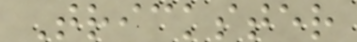Trickster
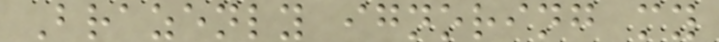Brazenly ignoring my
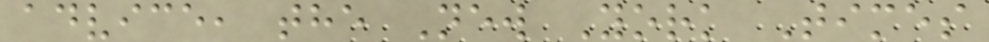advice, the New York Times
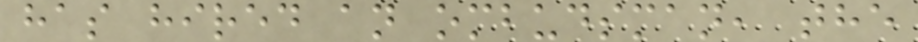has hired an ombudsman, the
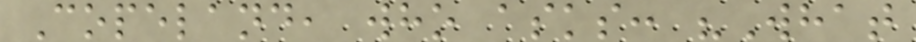Copeland, who asks: "What
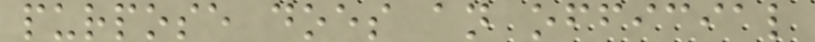purpose does an official
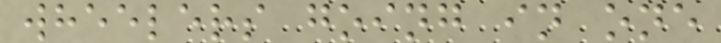wheelers going in one
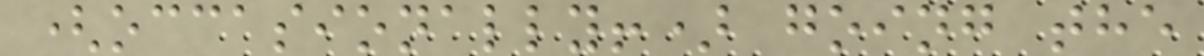(occasionally!) going the
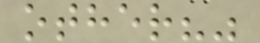other?"
